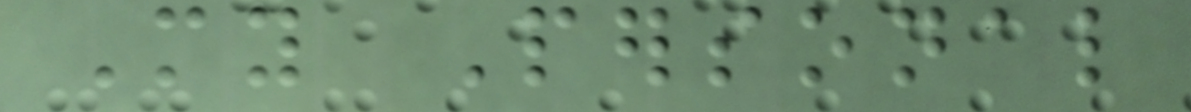My Personal
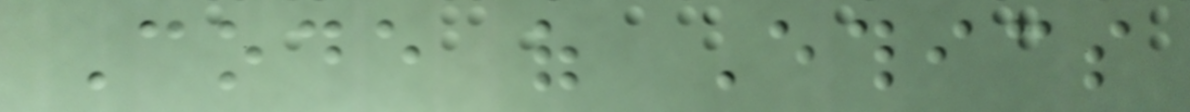Code of Ethics
